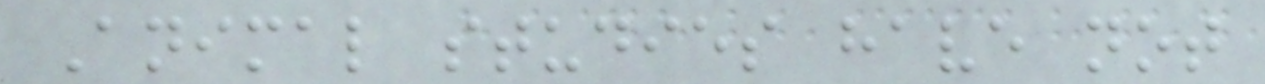Animal studies have not
